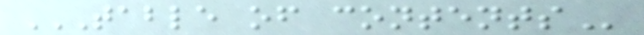TABLE OF CONTENTS
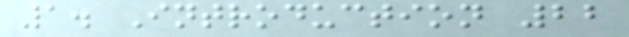1. Introduction 22
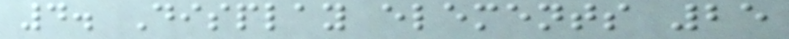4. Display elements 25
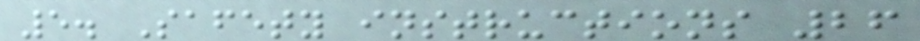5. Safety instructions 26
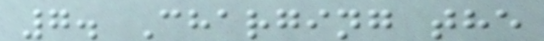7. Charging the
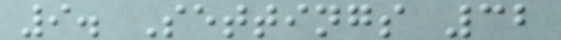9. Settings 32
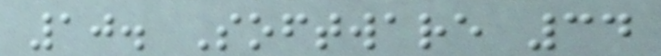10. Software 34
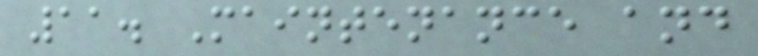11. Maintenance and
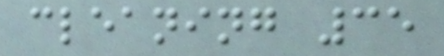cleaning 35
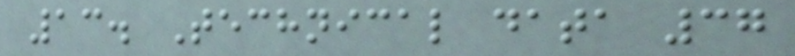13. Technical data 37
